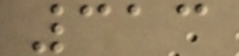313
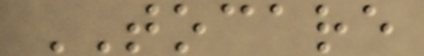TOCARE
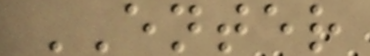ENTER
